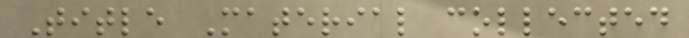Title Material collected
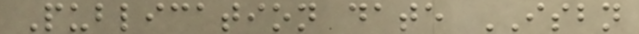Publication date ISBN
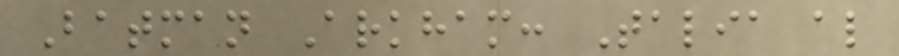Batman Arkham: Talia al
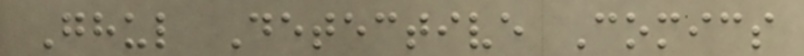Ghul Detective Comics
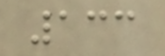133
